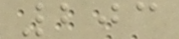203
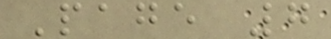Page 7
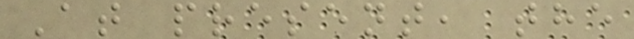At present, the
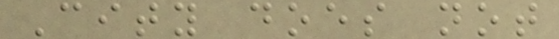City does not
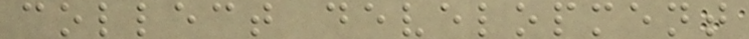collect development
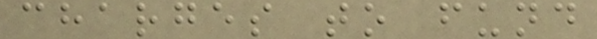charges to fund
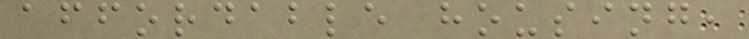affordable housing,
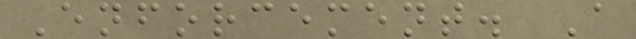Enforcement. A
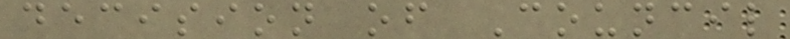decision of Council
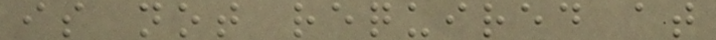is not required at
